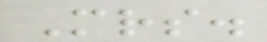Mrs.
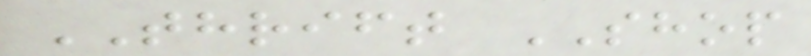THRIFT SHOP
